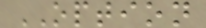OPTION
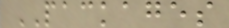PACKAGES
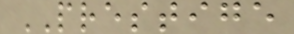PRESTIGE
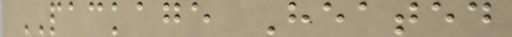PACKAGE Heated
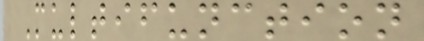Multifunction
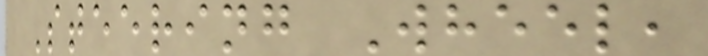Steering Wheel,
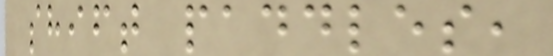shift paddles,
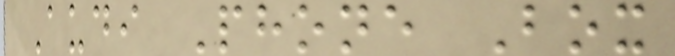Audi Phone Box
